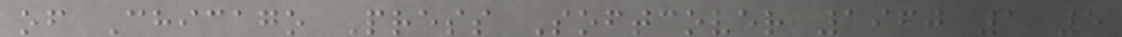of Chicago Press Softcover 1960 1 5
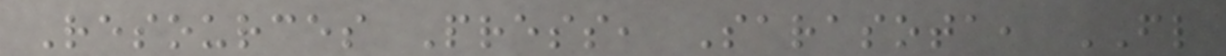Resources Press, Sarasota, FL
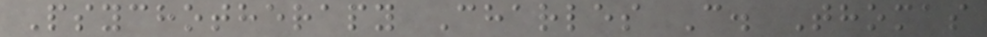Psychotherapy Charles C. Thomas
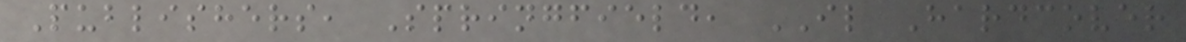Publishers, Springfield, IL Hardcover
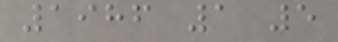1986 1 5
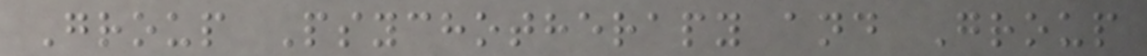Group Psychotherapy and Group
